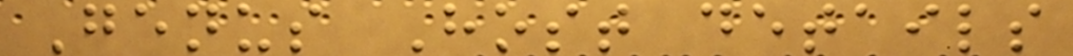Genus Host details
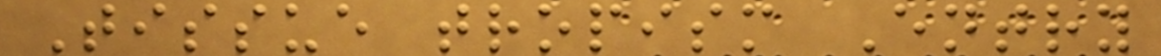Tissue tropism Entry
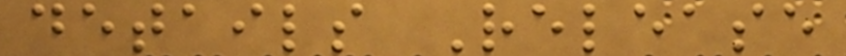details Release
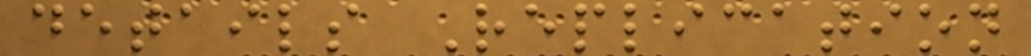details Replication
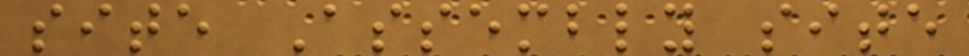site Assembly site
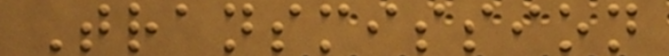Transmission
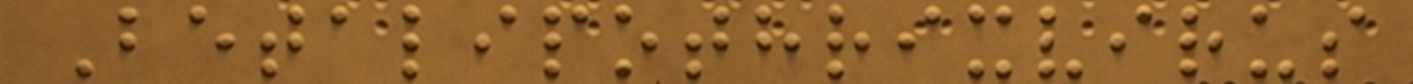Betalipothrixvirus
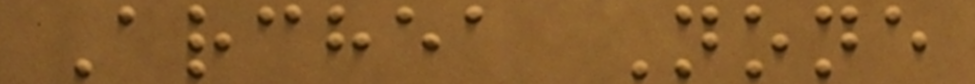Archea None
